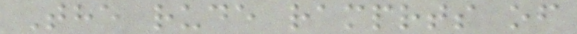The rude ramprts of
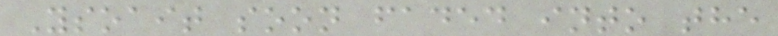Ysoait soon faded into the
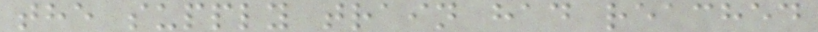the supply train had reached
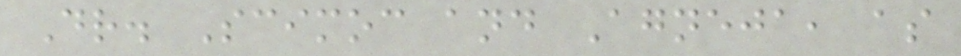Dr. Scimoc and Agneja, as
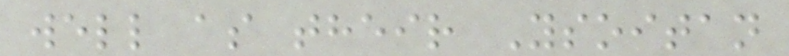well as their Ysoitan
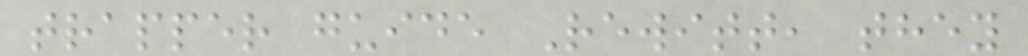trapper guide Rewitt, they
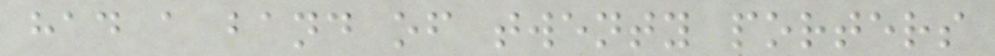had a band of twenty porters
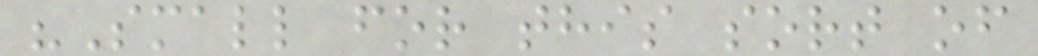"Small for this sort of
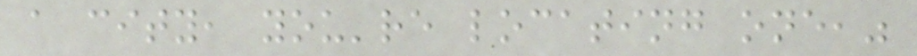a city, you're locating one,"
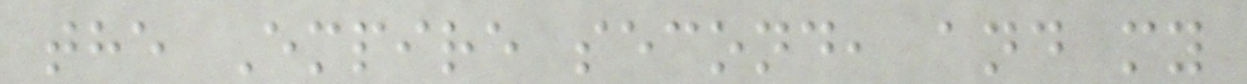the Empire second, and my
